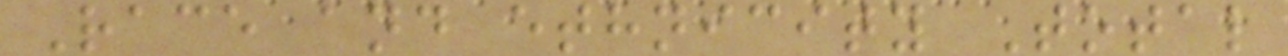Race and ethnicity Total
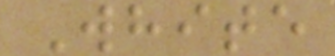White
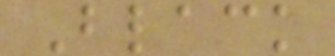Black
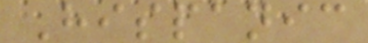Hispanic
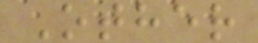Other
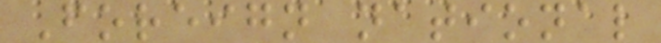Foreign national
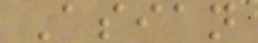Asian
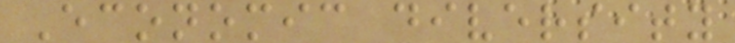Economic diversity
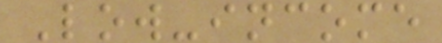Low-income
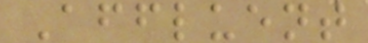Affluent
